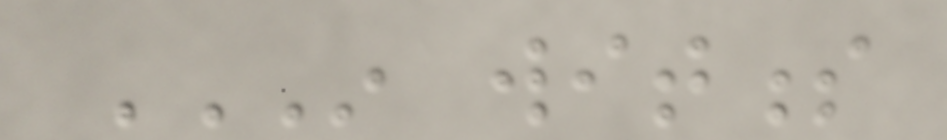IN WITNESS
